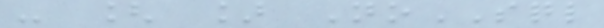- [ ] NoSQL
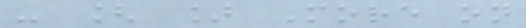- [ ] More on
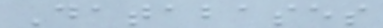Databases
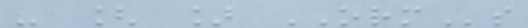- [ ] ORMs
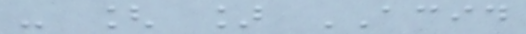- [ ] ACID
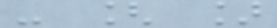- [ ]
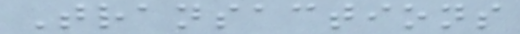Transactions
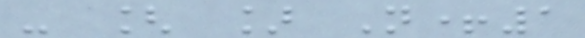- [ ] N+1
